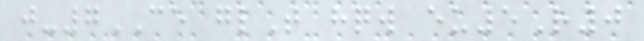j-7CE glT hqw eu5R0
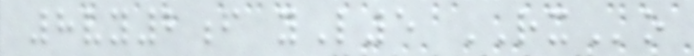8vy2f yL5 RXo
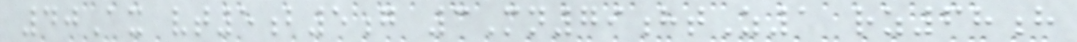40Ax vt5b5g 3Mn79htZ1 rz68h
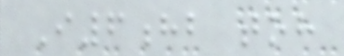I6hb toh
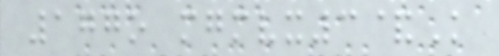177o mgmvx3&K
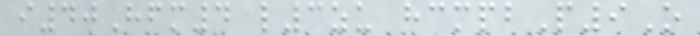i40Hfm4 l3zu hcmpbP9O
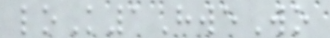loK1HweWo
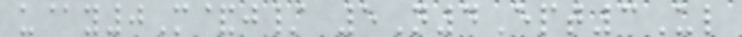u@y0M&j/ 5N4Ept3Ul
